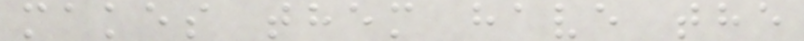makes them have the
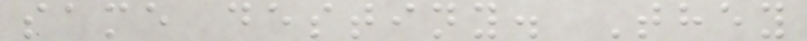same destiny. They
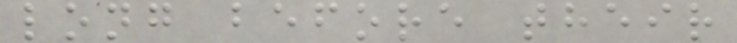long before their
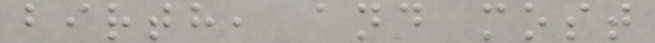birth, and most
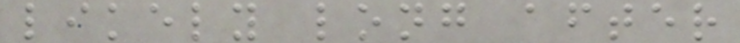likely long after
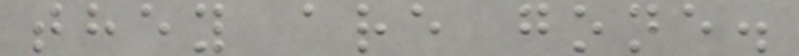they are gone.
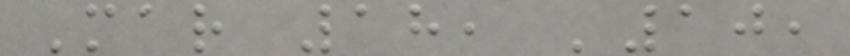Mar 18, '10,
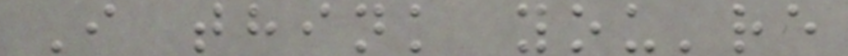I think you're
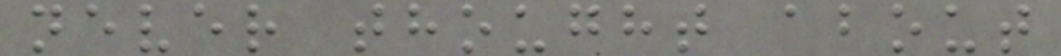never thought about
